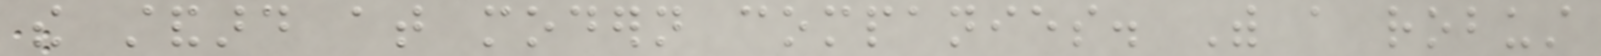the standard at modern companies. With a robust
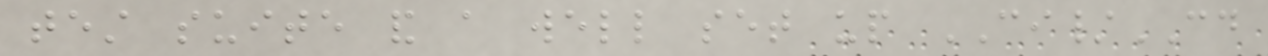test suite and a well set up CI/CD
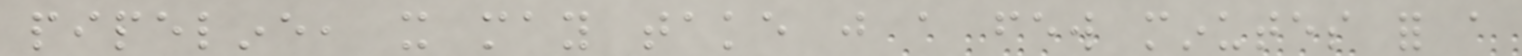pipeline, it may take just a few minutes for a
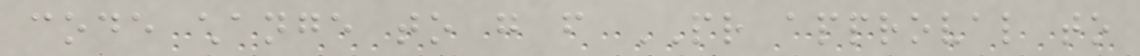code change to go from PR approval to
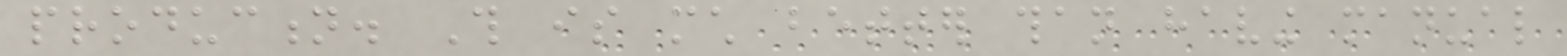production. This is much better than having manual
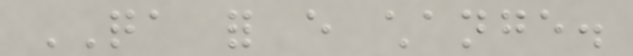QA for every change.
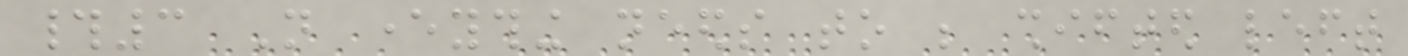#3 Not everything needs to be shifted left
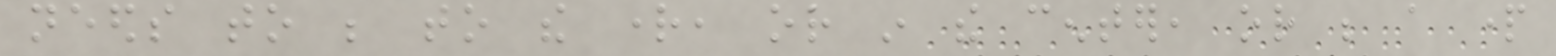needs to be to the right, or in the center, or be a part
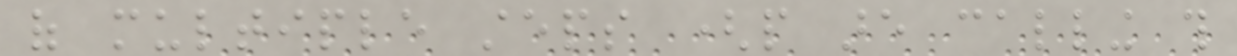of multiple steps (people are calling this
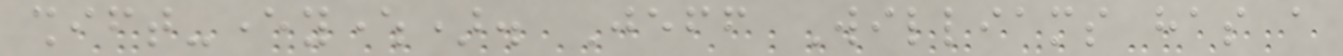shift-everywhere). Jeff Williams has a
